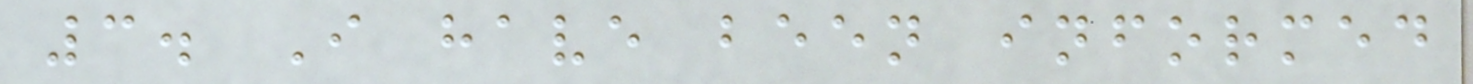3. I have been informed
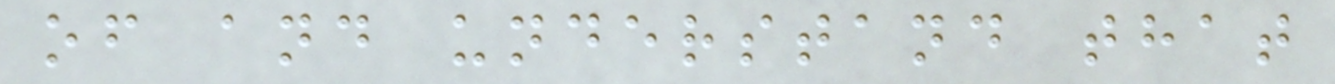of and understand that
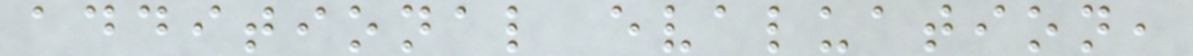additional evaluation,
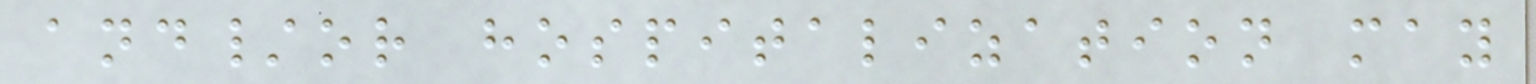and/or hospitalization may
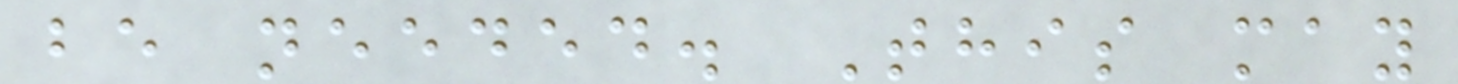be needed. This may
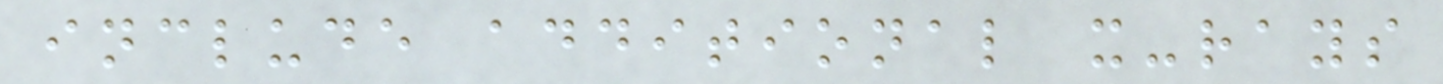include additional x-rays
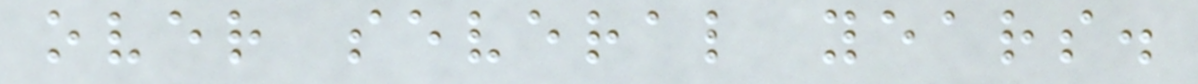over several years.
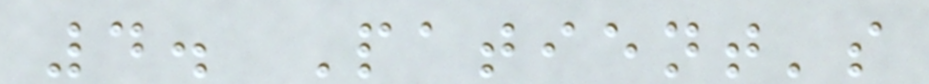4. Patient's
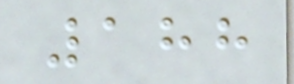188
